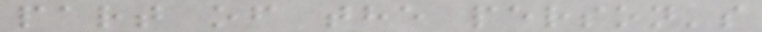part of the person's
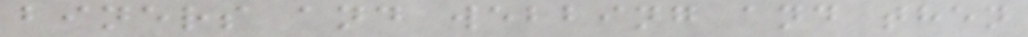biners and webbing and then
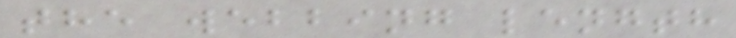the webbing length
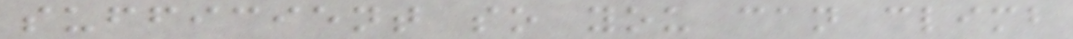sufficient so you can climb
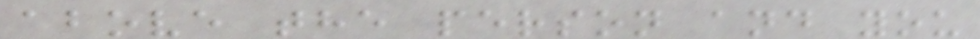above the person and you
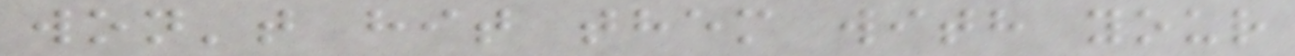won't hit them with your
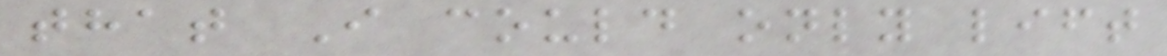that I could only lift
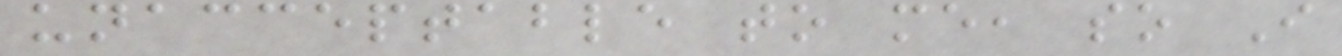unacceptable to me, so I
